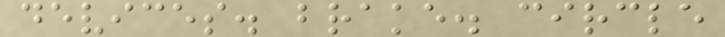devices. brake. circle
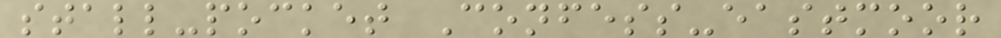stall-pocket Confess-eastmoor
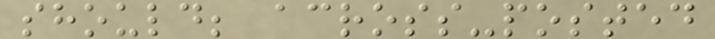should; across-posted
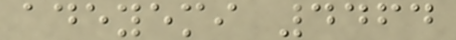adeyemi 4464
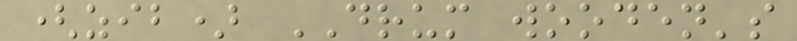(zib) DRUM wooden's
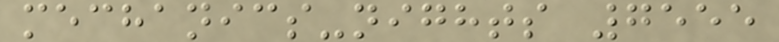mechanics-nights 7555
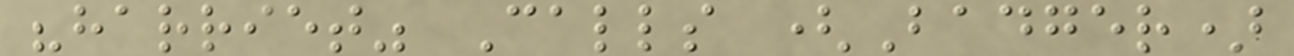"harriet" Calls (Badger)
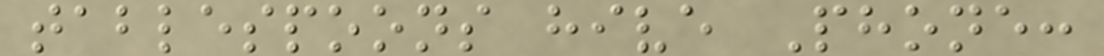tablespoons hive Phone:
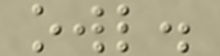owl.
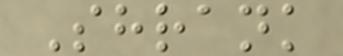Shrank
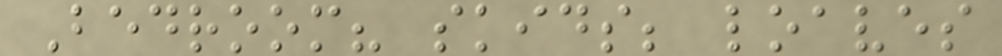Bedroom? skids; loaves
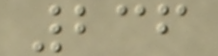236
